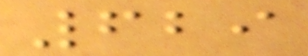629
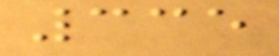335
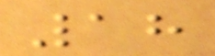18
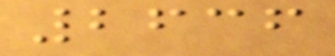2636
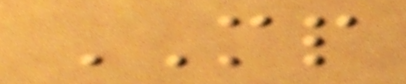MP
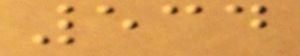534
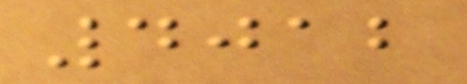4012
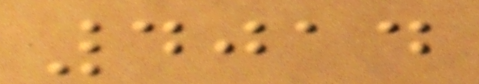4014
